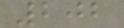202
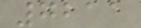7211
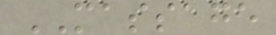MASSAGE
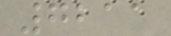7211
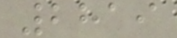2819
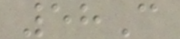58C
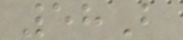58B
